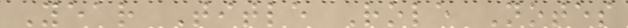Year Title Role Notes
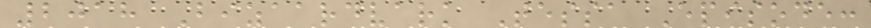2018 Bizaardvark Tessa Episode:
